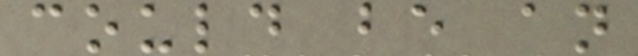could be an
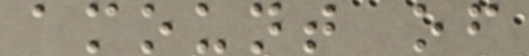amount of
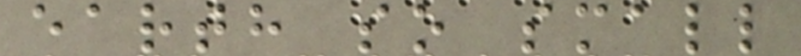earth so small
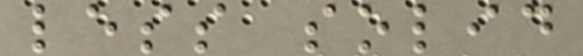less solid
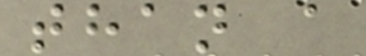than a
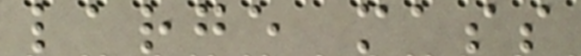large mass
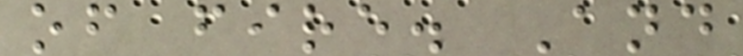of fire. And
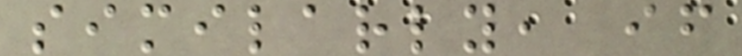similarly, if
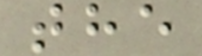the
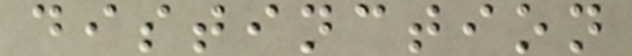distinction
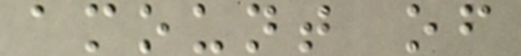amount of
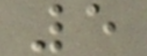5
